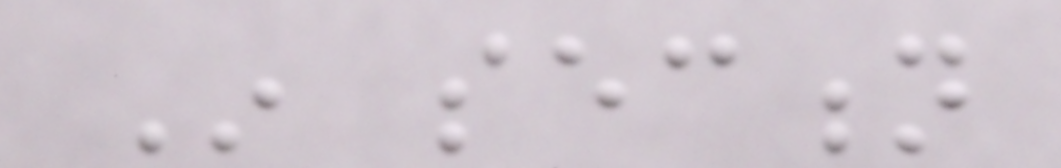In section
